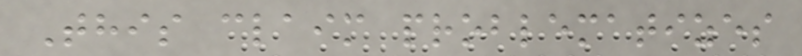This claim problematizes
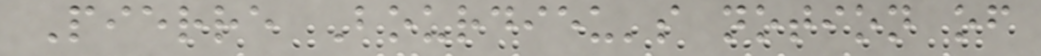Pierre Bourdieu's notion of
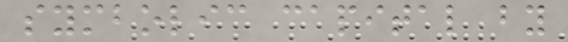symbolic capital by
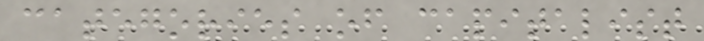categories of capitalist
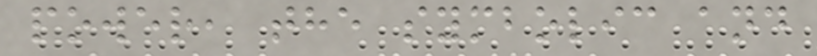power, the symbolic and
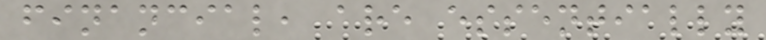financial, are essentially
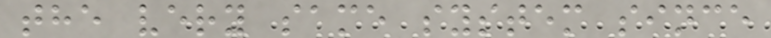the very same system since
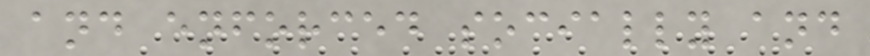and enforced socially and
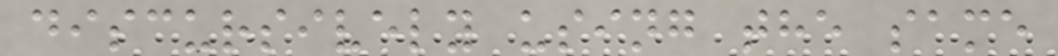discursively using the same
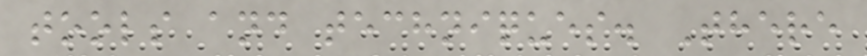tools and techniques. There
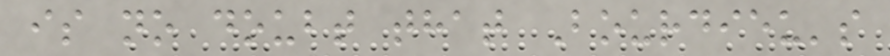is no doubt that Bourdieu's
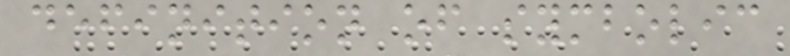definition of symbolic
